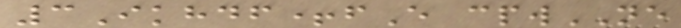3Ikhdf+fE cpwNE
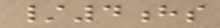/4hs
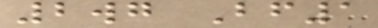2wg Bf1
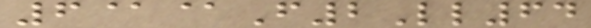6@@F2Ll64
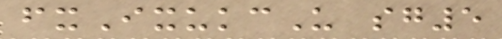fxIxukcU sg5
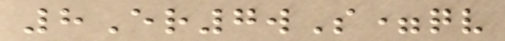8Er7wS=qv
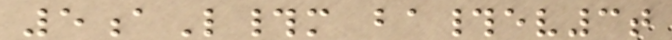5aL#m ba#ev3t
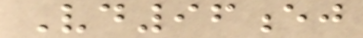Vd96ej
